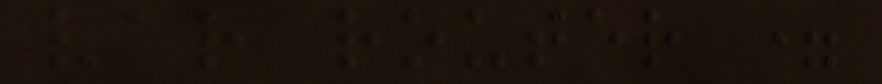var router =
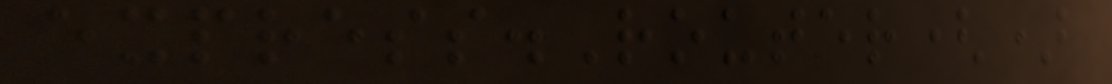express.Router()
